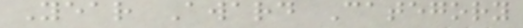Year Award Category
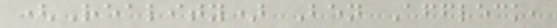(Reality) Ben Affleck,
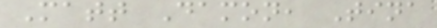Matt Damon, Tina
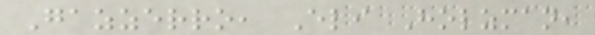Gazzerro, Eli Holzman,
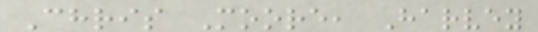Chris Moore, Harvey
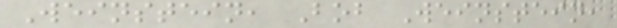Weinstein, Bob Weinstein,
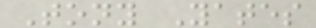Tony Yates
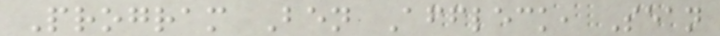Program Ben Affleck, Sean
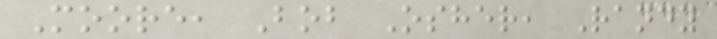Moore, Bob Osher, Randy
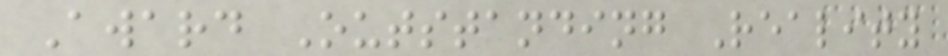Award Outstanding Reality
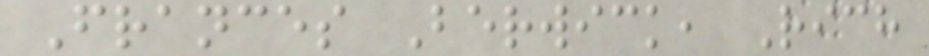Frances Berwick, Rich
